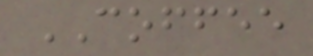COFFEE
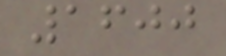1600
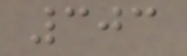303
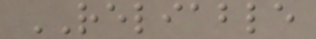RELIABLE
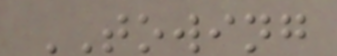TOWING
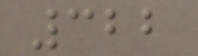322
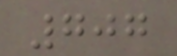707
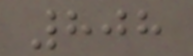808
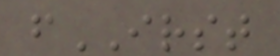fIRST
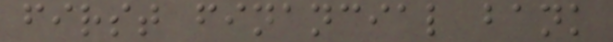first financial bank
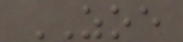ZOE
